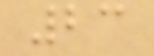23
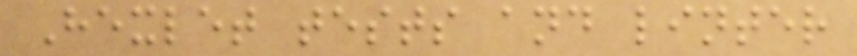Hexlet tests and linter
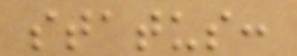status:
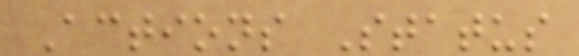Actions Status
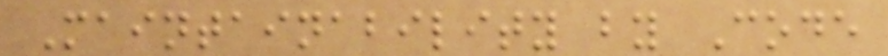Maintainability by Code
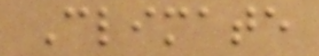Climate
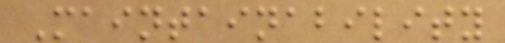Maintainability
